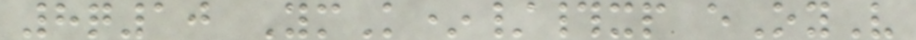8q10 YmK*/#xp eOyV
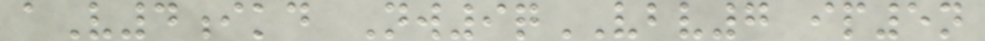aV4ikd Nw9qVBV7 ip5n
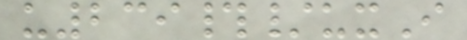u239#/uxI
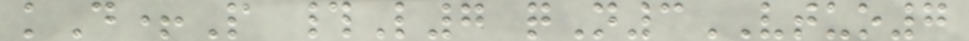kD+P #L7 qN3VTUO7
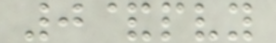0&pvy
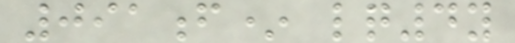091f* lq4y
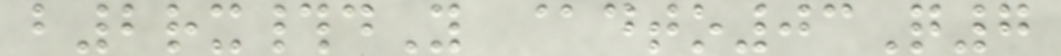b2rx#dY @dto03Q7
